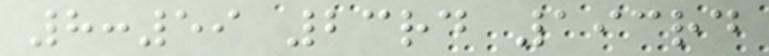8:59 23rd 193rd
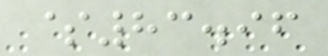$83.96
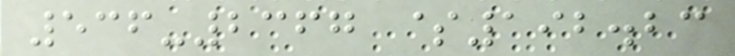536-2367 $192.23
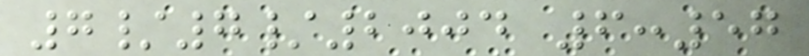7/7/2004 6:57
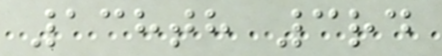138th 3rd
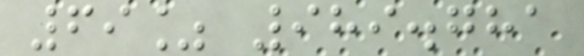69% 989.781
